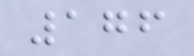176
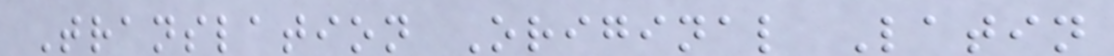Translation Original Latin
